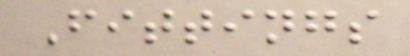Fittings
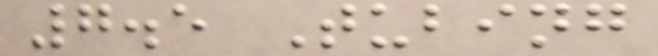7.5 Tubing
